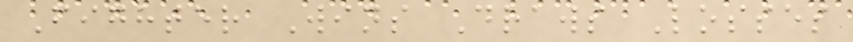Fighter Wins Draws Losses
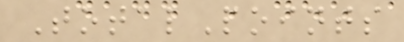TotalPoints
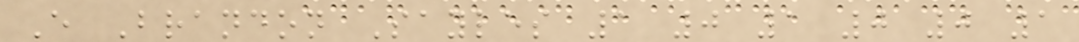E Brandon Sayles 1 0 1 0 0 1
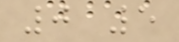0 5
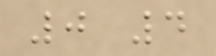0 4
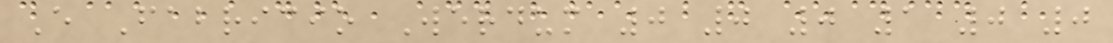E Fabricio Werdum 0 0 0 1 0 0
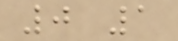0 1
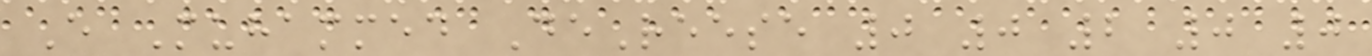E Muhammed DeReese 0 0 2 0 0
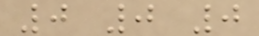0 0 0
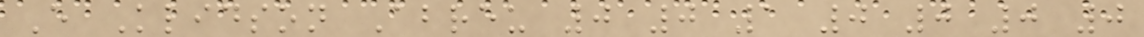E Klidson Abreu 0 0 1 0 0 0 0
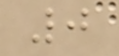0
